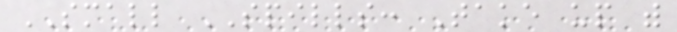SMALL SPILLS: Take up with
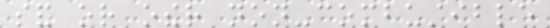sand or other non-combustible
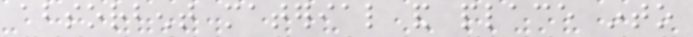absorbent material and place into
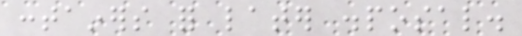containers for later disposal.
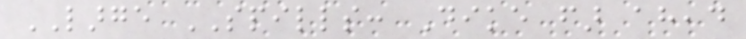LARGE SPILLS: Dike far ahead
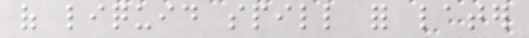of liquid spill for later
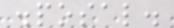disposal.
